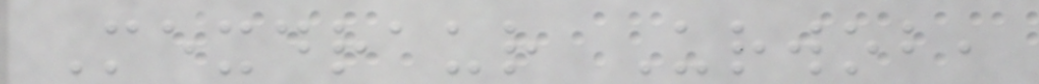Mexdraur Urwob,
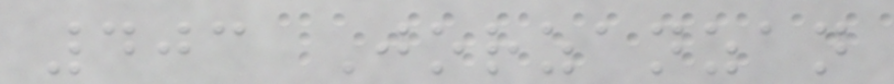403 Jorzanzan
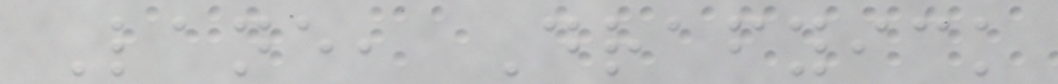Lane, Drafyick
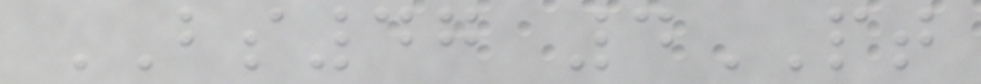BS47 4PT
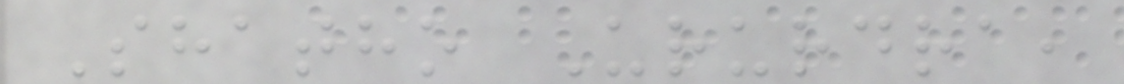Shatho Ururdra,
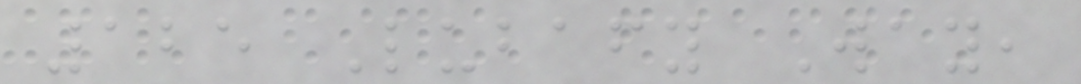125 Lubafy Way,
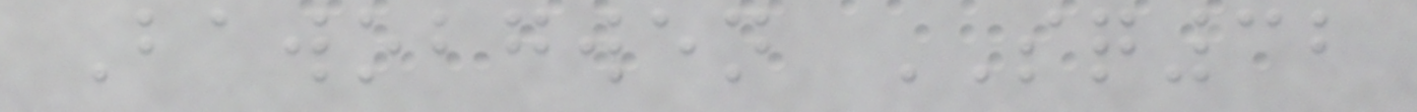Bawobgwen SQ32
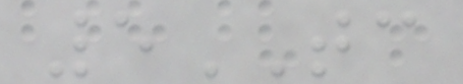5TC
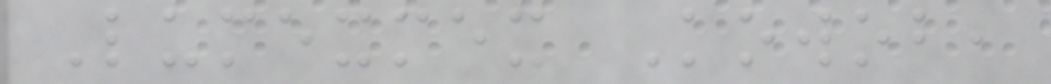Lumexmex Kowob,
